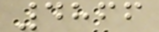4866
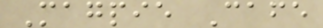Magpie Cafe
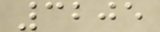3205
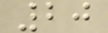20
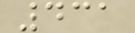431
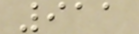911
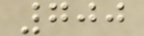700
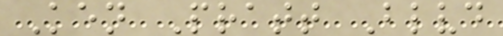Ken Pratt Blvd
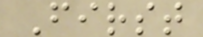First
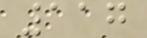117
